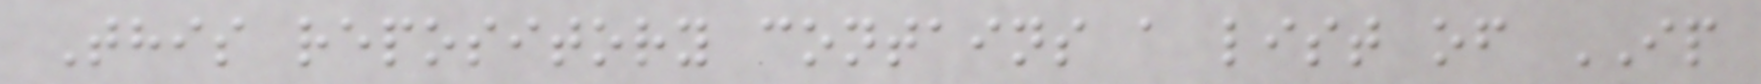This repository contains a list of IP
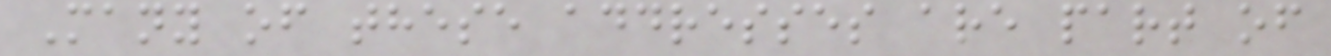Many of these addresses are part of
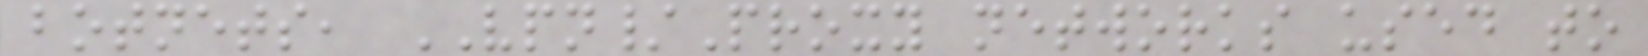botnets, VPN/Proxy networks used to
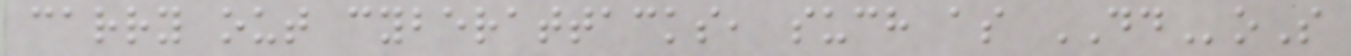carry out cyberattacks, such as DDoS
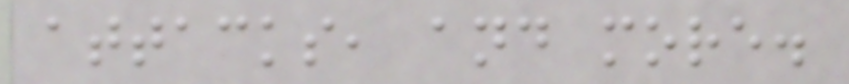attacks, and more.
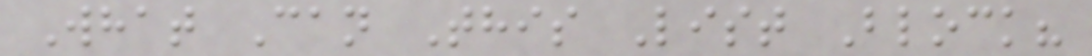What Can This List Block?
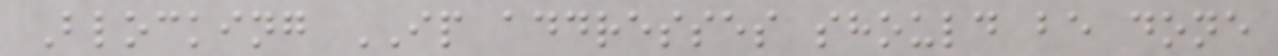Blocking IP addresses should be done
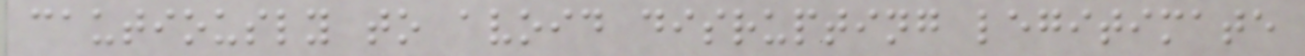cautiously to avoid disrupting legitimate
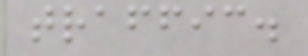traffic.
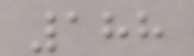188
